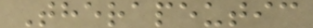Therapeutic
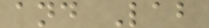and Lab
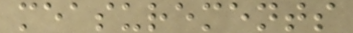measurements
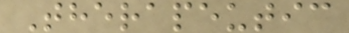Therapeutic
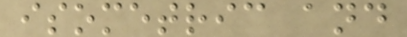isometric and
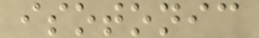isotonic
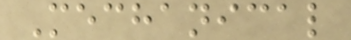Mechanical
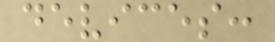devices:
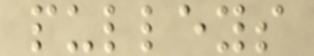pulleys
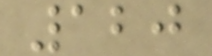120
